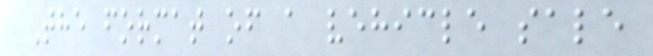The format of a vehicle sale
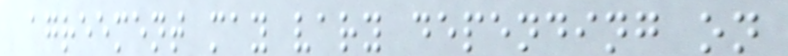agreement may vary depending on
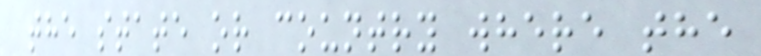the state or country where the
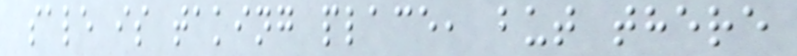sale is taking place, but there
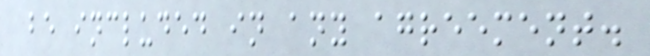be included in any agreement.
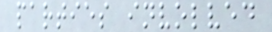parties involved
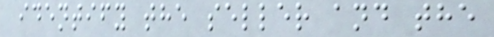identify the seller and the
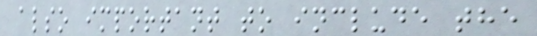also important to include the
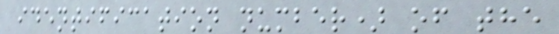identification number) of the
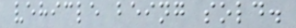vehicle being sold.
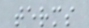terms
